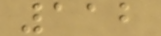112
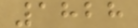1828
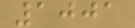1001
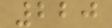220
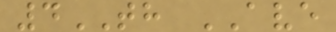4TH AVE
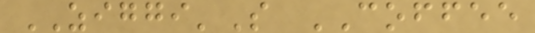ZIGGI'S COFFEE
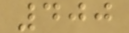400
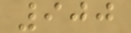900
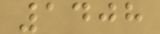1408
